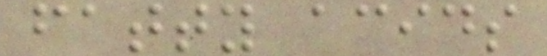fatty acids
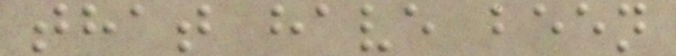that have been
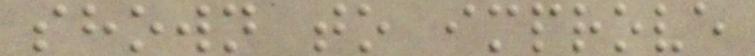shown to improve
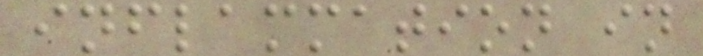inflammation in
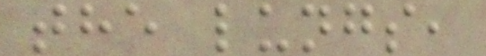the lungs,
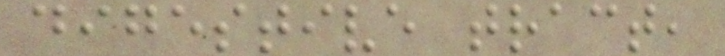digestive tract,
